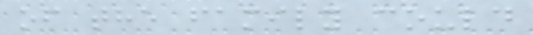of the family could
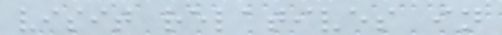visit relatives in
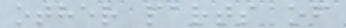other parts of
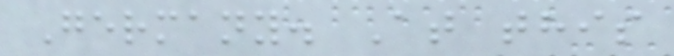Germany. At this
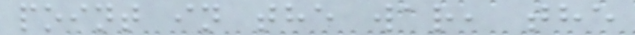point in the war, the
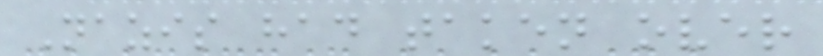Nazis had taken over
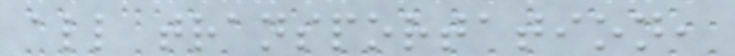all transportation,
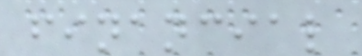financial
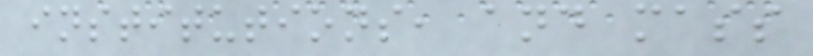institutions, and mass
